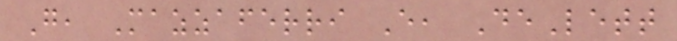G, Mazzaferri E, DeLett
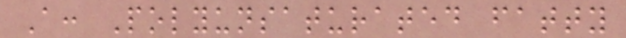A: Polyunsaturated fatty
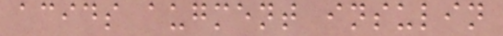acids augment insulin
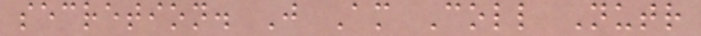secretion. J Am Coll Nutr
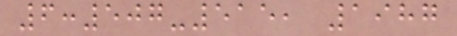6:507-515, 1987
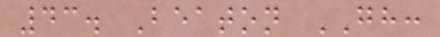43. Beaton GH:
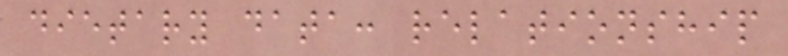dietary data: relationship
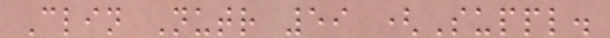Clin Nutr 59 (Suppl.
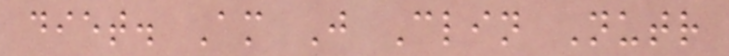diet. Am J Clin Nutr
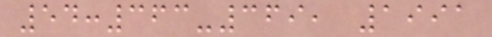54:363-369, 1991
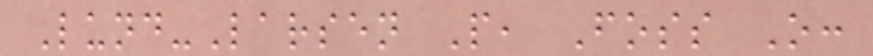Lund-Larsen P, Foss O:
